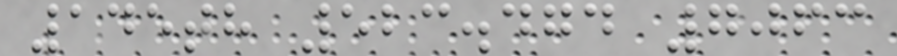145th 523.474 7063
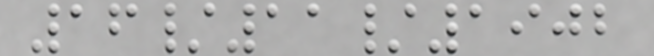16/11/1902
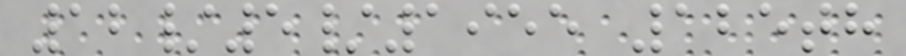12/5/1955 125th
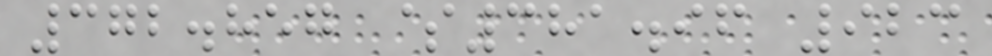372.857 $381.96 923
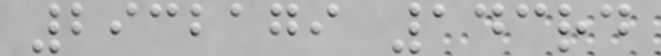2932179 143rd
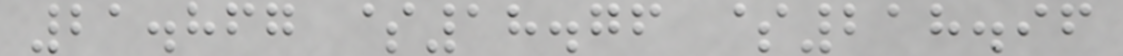21.867 $18.76 $218.96
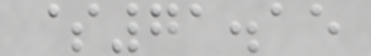$71.15
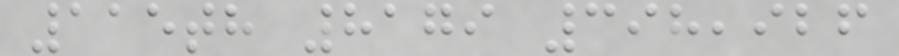115th 8179 398,926
